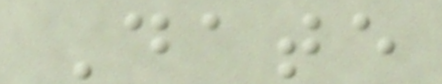Date
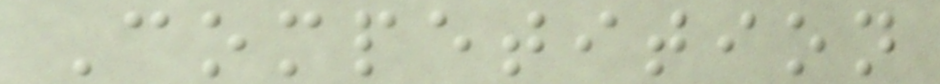Competition
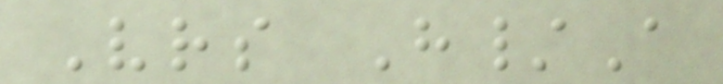Vrs H/A
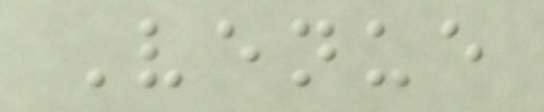Venue
